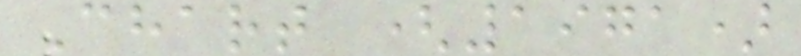Chart (1971)
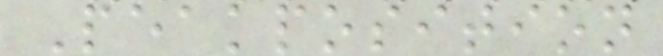Peakposition
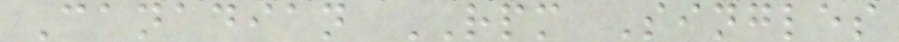Canadian RPM Singles
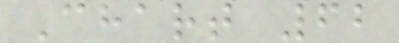Chart 62
